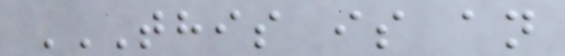THIS IS AN
